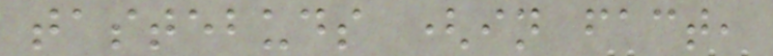tastebuds (in fact,
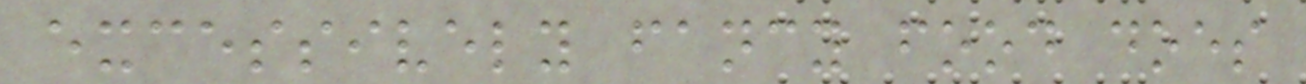excessively fancy food does
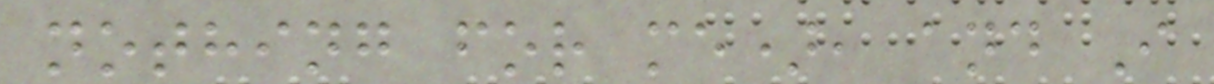nothing for me), and I
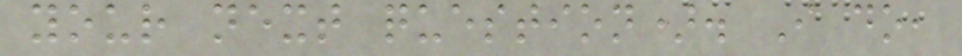your next question). I do,
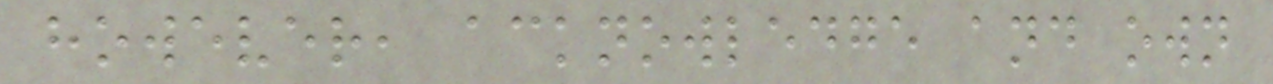however, acknowledge and own
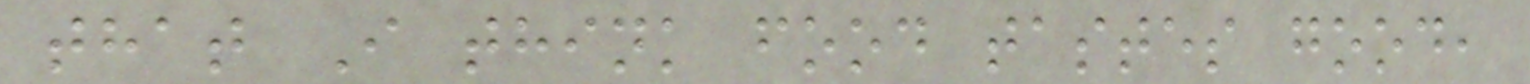that I think food tastes good,
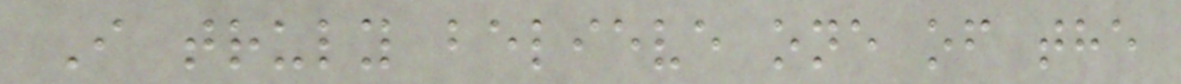I truly believe one of the
